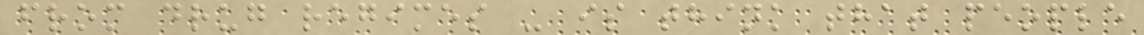from drug regimes - is think that people
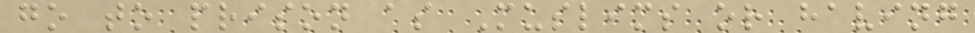go to prison as Muslims or having
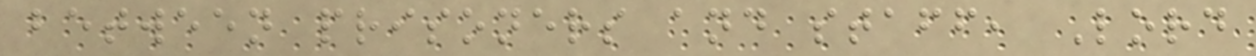between prisoners and staff, Lord
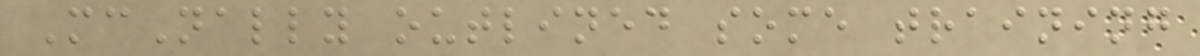McNally outlined some training
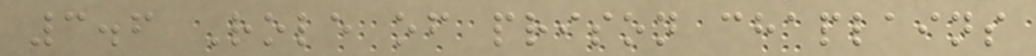3.6 Role of prison chaplains
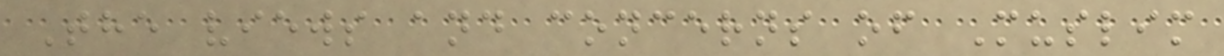The views and concerns of Muslim
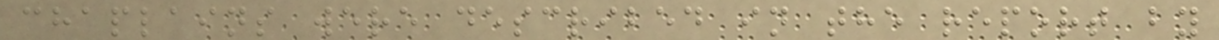chaplains were described in the report by
